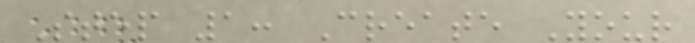Step 1: Create Your
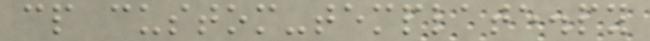cp custom-template.py
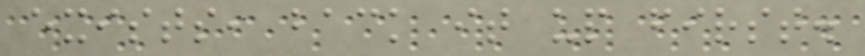exists, back it up first.
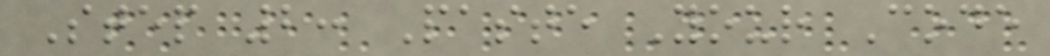Step 2: Paste Your Code
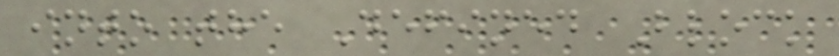into the Defined Block
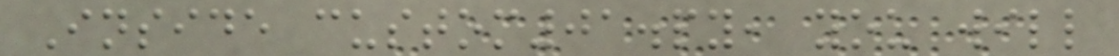Inside custom01.py, you will
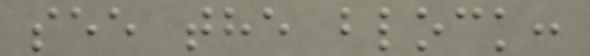see the block:
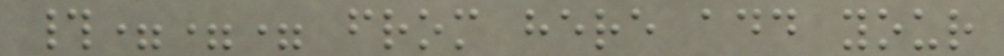#=== from here add your
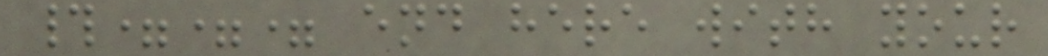#=== end here with your
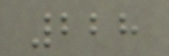228
